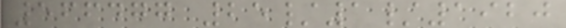566477 25/1/1920
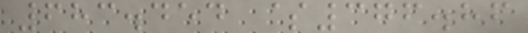683.454 $376.86
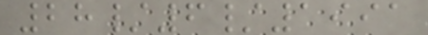28/6/1991
